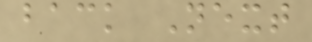back Next
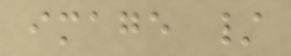image /
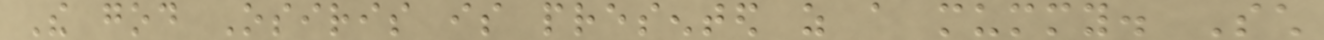The god Osiris is presented as a mummy. Such
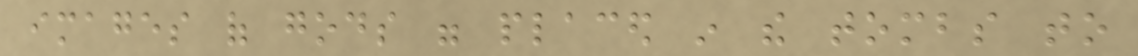images of gods were placed in the tombs to
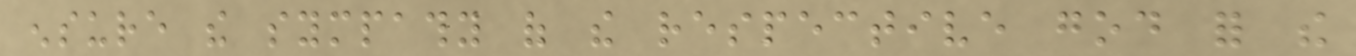ensure the sympathy of the respective god for the
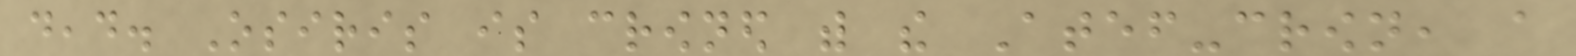dead. Osiris is crowned with the Atef-crown, a
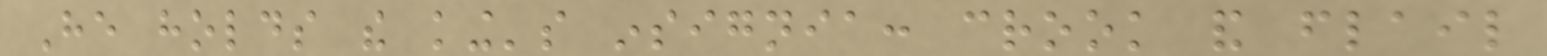He holds the king's insignia: crook and flail
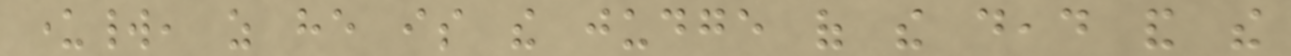underworld, as he is the judge of the dead and the
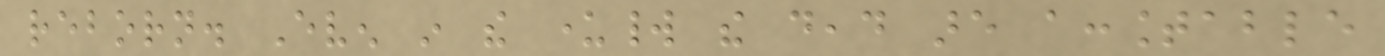reborn. Even in the underworld the dead are accountable
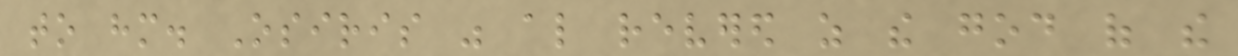to him. Osiris was also revered as the god of the
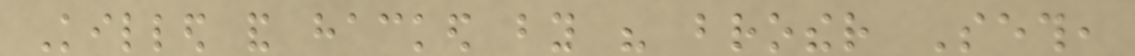Killed and hacked by his brother Seth,
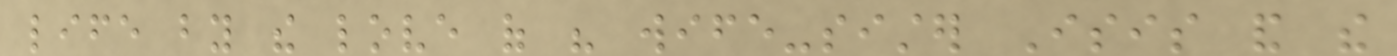life by the love of his wife-sister Isis and the
